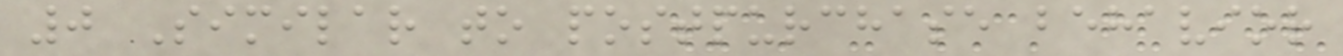0 Similar to postpurchase behavior
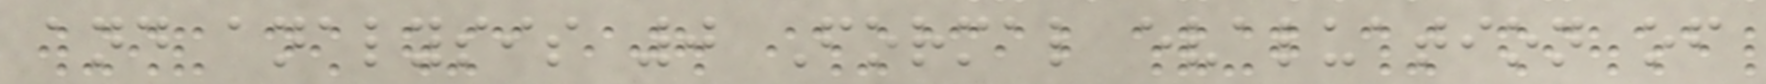and analysis 0 Formal evaluation of
